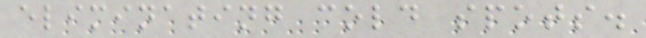eliminating cold spots.
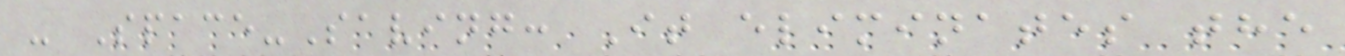- Space-Saving: It eliminates the
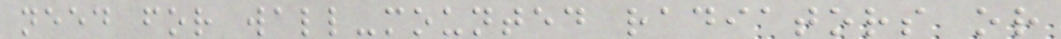need for wall-mounted radiators or
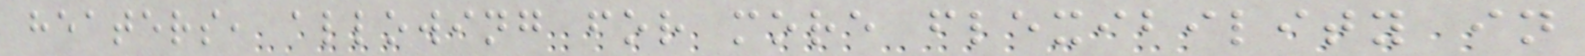heaters, allowing for more flexibility in
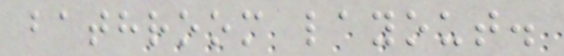bathroom layout.
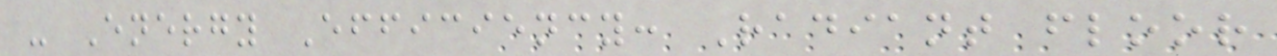- Energy Efficiency: Radiant floor
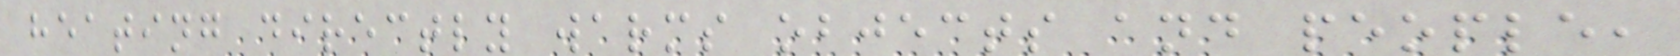heating directly warms objects and people,
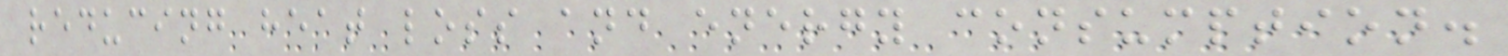reducing heat loss and energy consumption.
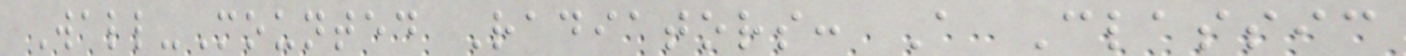Wall-Mounted Radiators: A Classic
